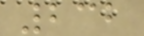232
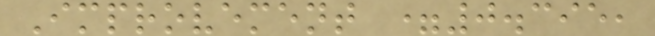Improvement =0.395,
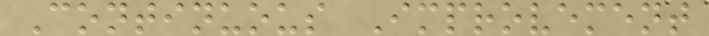Continuous Improvement
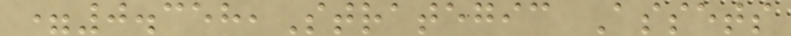=0.358,Strategic Assets
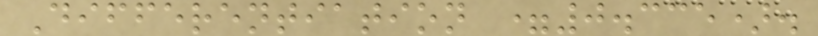Differentiation =0.335).
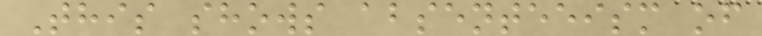This shows absenteeism of
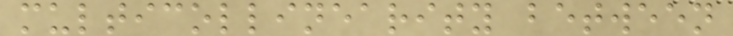multicollinearity between
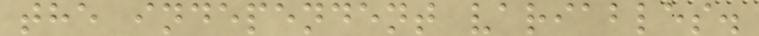the independent variables.
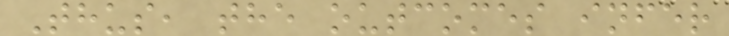Thus, the outcomes infer
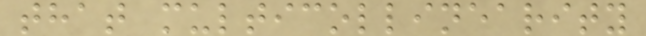that multicollinearity
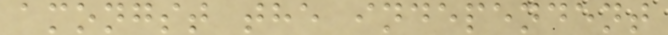amongst the independent
